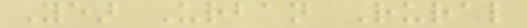Year Urban Rural
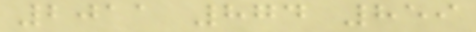2011 874 859
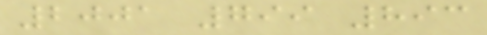2001 799 893
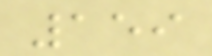159
